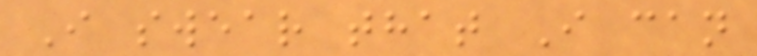I swear that I can
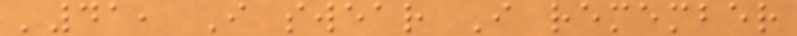'41, I swear I remember
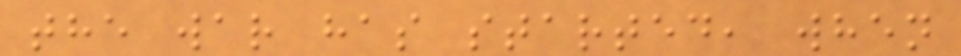the war has started, when
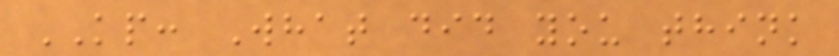KP: What did you think
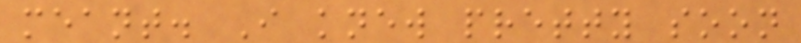meant. I knew pretty soon
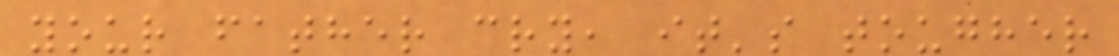your father cry, it's tougher
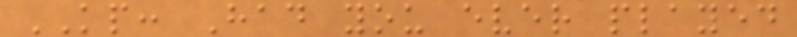KP: Had you ever played
